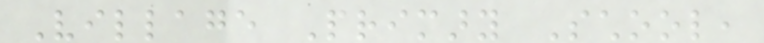Village Primary School,
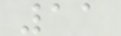11
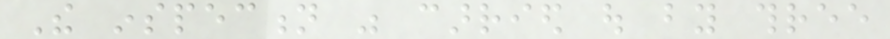The inspection was carried out by three
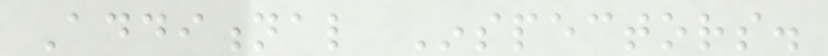Additional Inspectors.
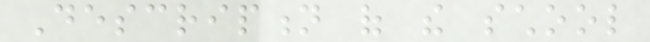Description of the school
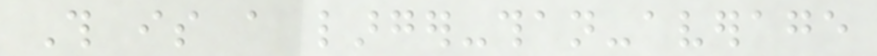This is a larger-than-average
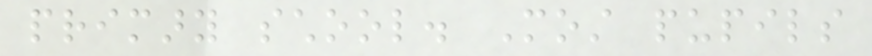primary school. Most pupils
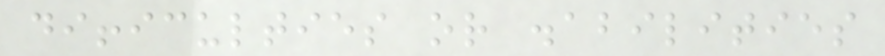difficulties or disabilities
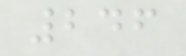246
